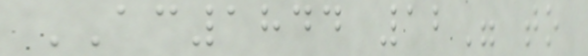AC1844 12" to
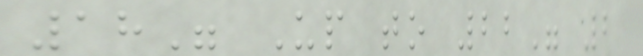18" Up to 22" 2
